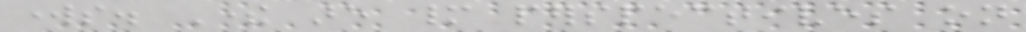works. There are many perspectives on
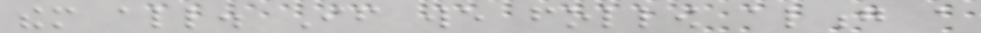them all. If we follow along a
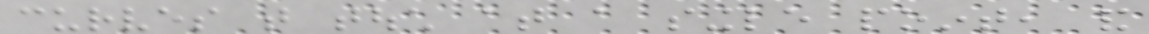curves that touch at a single point, and
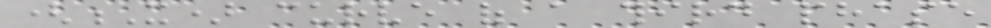(X) curve of a third phase
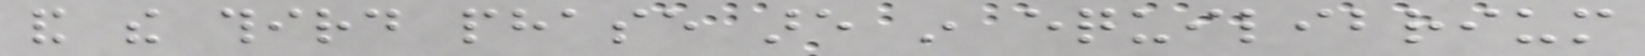and the third phase are in equilibrium
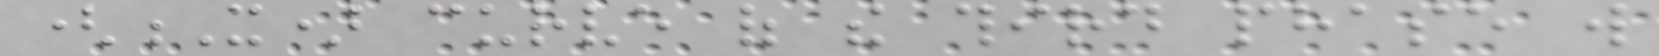(X) curve of the third phase will
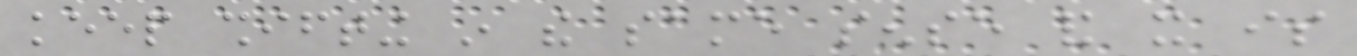keep shifting in the same sense and it is
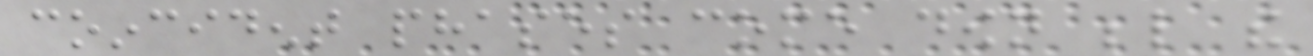coincident phases come down below the
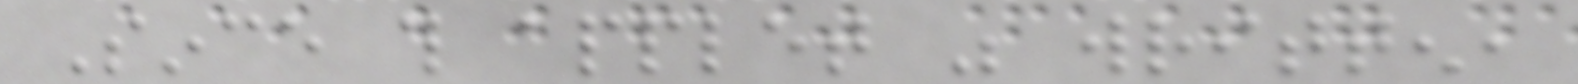Since this applet was written,
